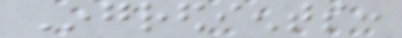Ingredients:
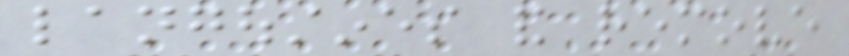langoustines and remove
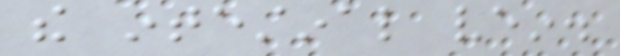the intestinal vein.
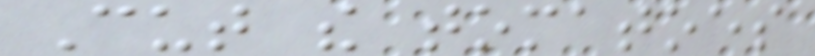Cut the tomatoes
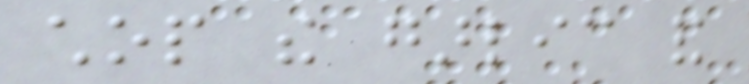chop the garlic and
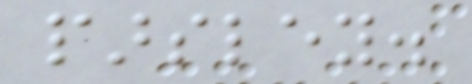parsley.
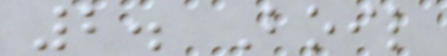2. Boil
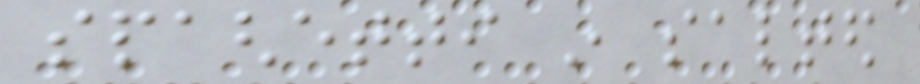spaghetti in salted
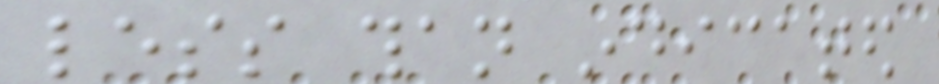less than indicated
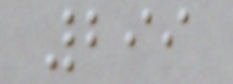299
